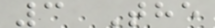3 The
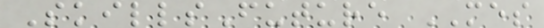SkillsFuture MES
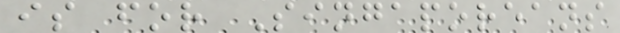is for Singaporeans
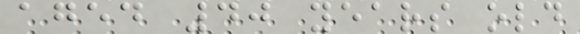aged 40 years old
